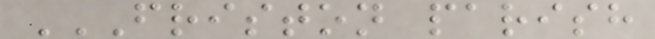FRISTON PARISH
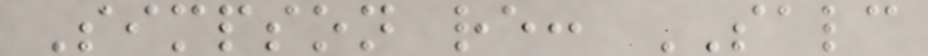Simpson re: SALC
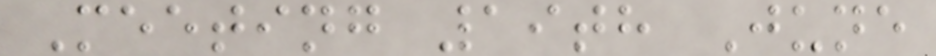Meeting 19th June
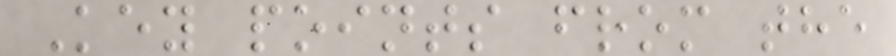Key points from the
